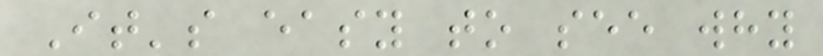It's easy to see why
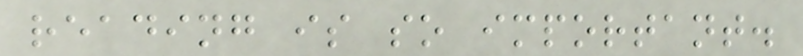reading is so important.
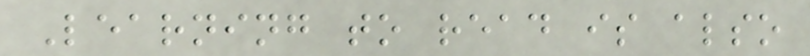Learning to read is also
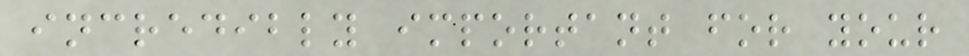incredibly important for your
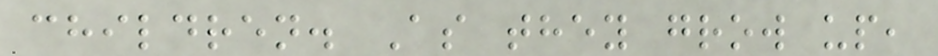children. As they grow up,
